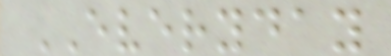EVERYDAY
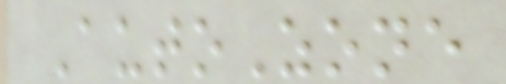AutoZone
